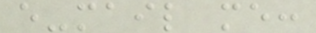e-mail me:
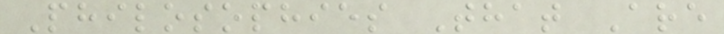Philosophies That Are
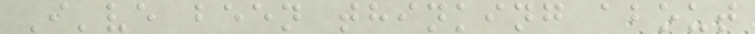I've been thinking about
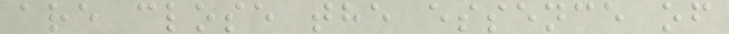are close the essence of
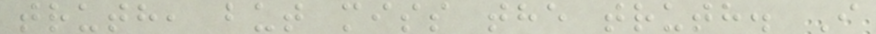truth, but miss the truth. I
